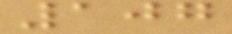107
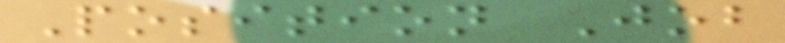Position Job
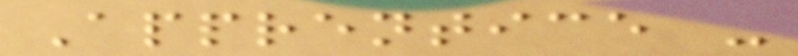Apprentice -
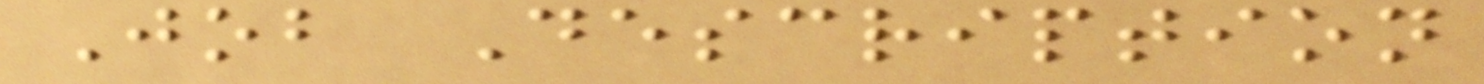Job Description
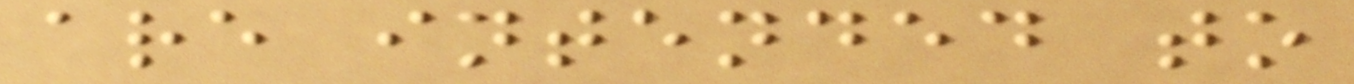are intended to
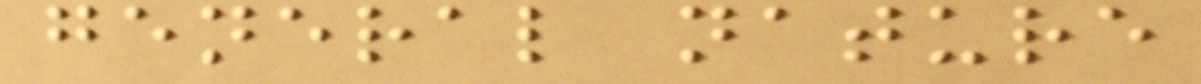general nature
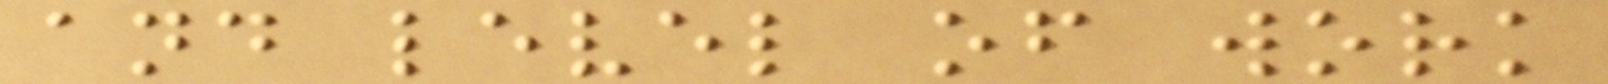and level of work
